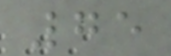75
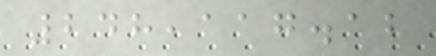248,117.12
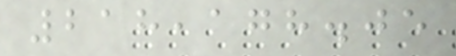218,178.05
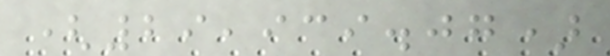(29,939.07)
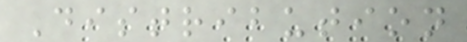Distribution
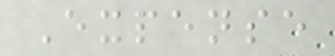Expense
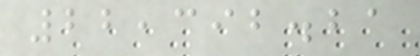22,392.21
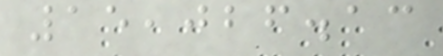15,026.13
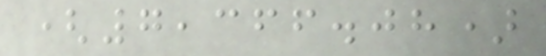(7,366.08)
